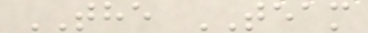THE TEAM
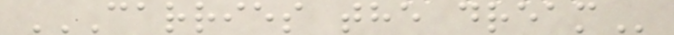CARRIES THE DREAM
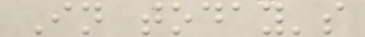In today's
